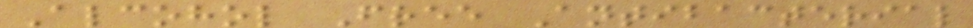Alcohol Free Antibacterial
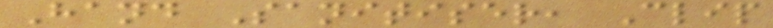Hand Sanitiser, Clip
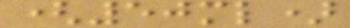(50ml)
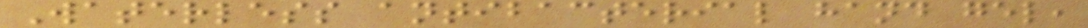Waterless antibacterial hand gel,
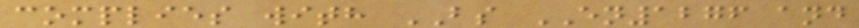complies with BS EN1276 and
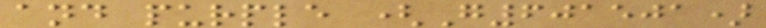and purple (G601501)
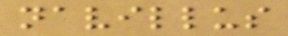navillus
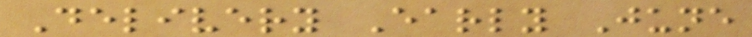Delivery Early June
